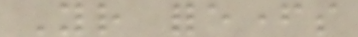Your forefathers
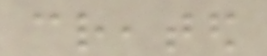created
